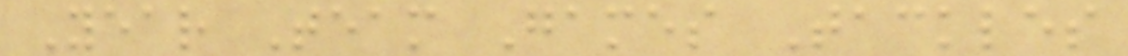Year Team Games Tackles
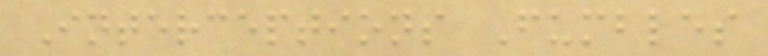Interceptions Fumbles
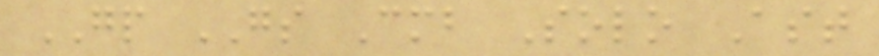GP GS Cmb Solo Ast
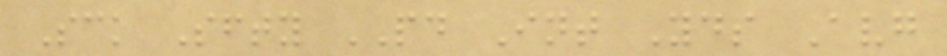Sck Sfty PD Int Yds Avg
